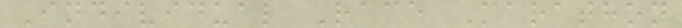Individual Race Marathon
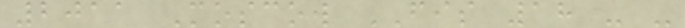2011 Moscow FIS 18 - -
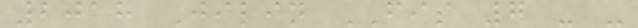2018 Jilin FIS 7 - -
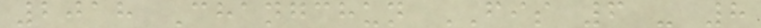2018 Changchun FIS 6 - 8
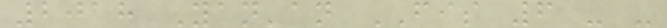2018 Yan'an FIS 6 - -
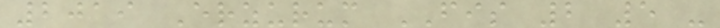2019 Erzurum FIS 2 5 -
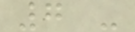7 -
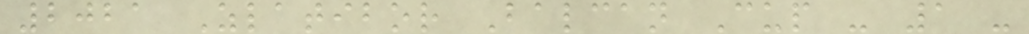2021 Zlatibor Balcan Cup - 1 -
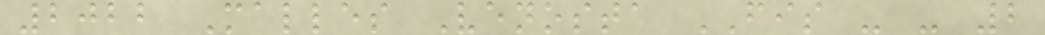2022 Malles Venosta FIS - - 2
